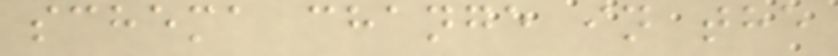schema change in the
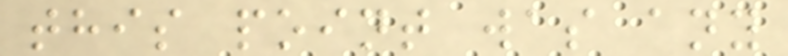this point was any
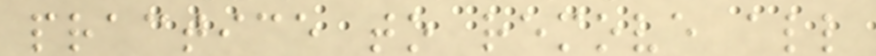practice to remove all
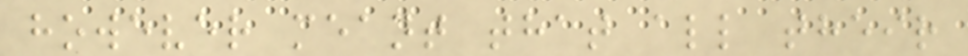however meant that all their
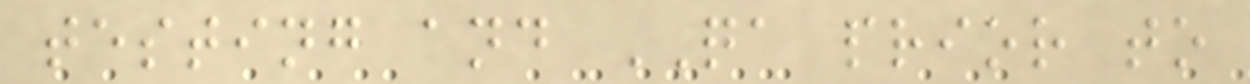testing and QA prior to
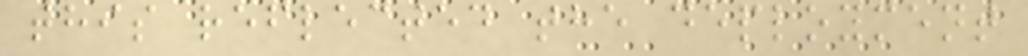this reflected the deployment
